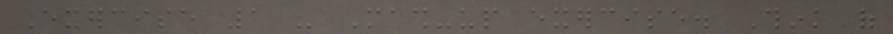Exercise 1 - Mash-up exercise. Think of
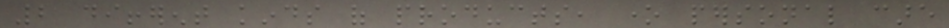2 different kinds of products, one personal care
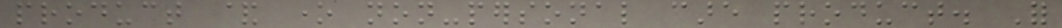product & one non-personal care product. For
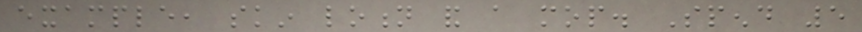example, skin lotion and a mop. Spend 5
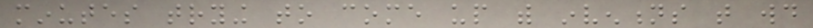minutes trying to come up with inventions that would
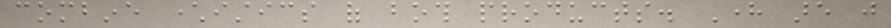combine characteristics of both products. Here are just
